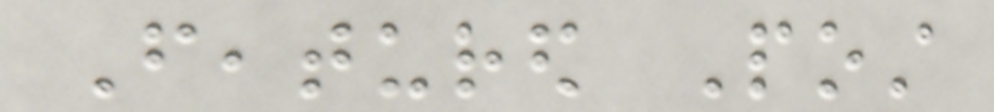Featured Post
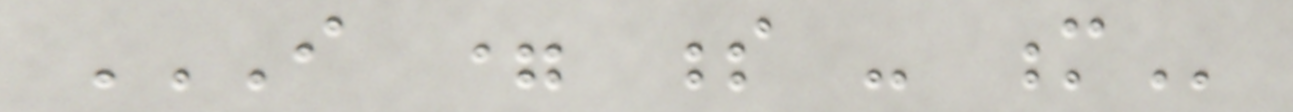I = S - M
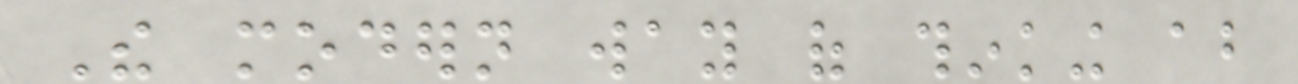The modern way of thinking about
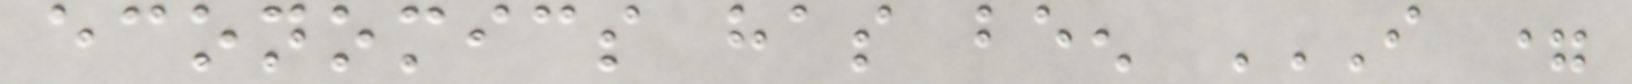economics has been I =
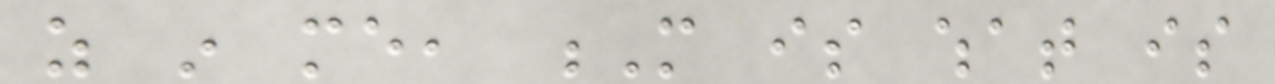as in me, M is what is
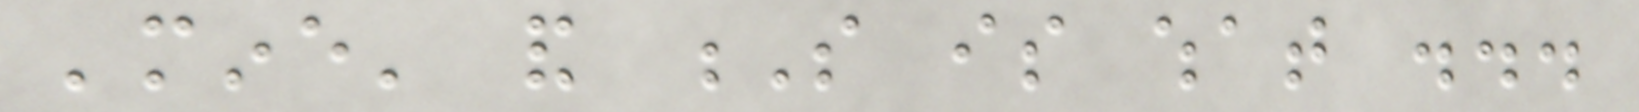'mine' and S is what ...
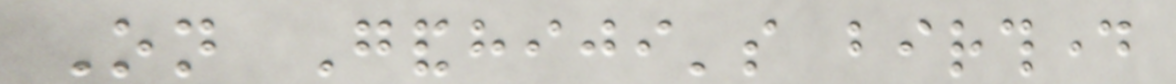On Gandhiji's birthday
